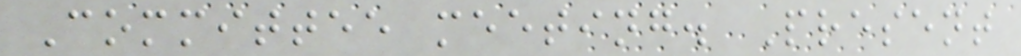Committee meeting. Present
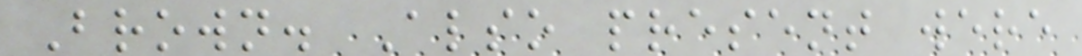Brown. Also present were
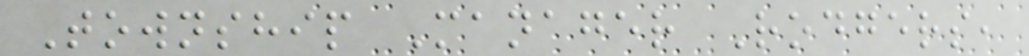Township Manager Rodgers,
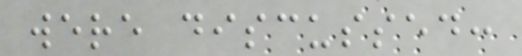were discussed:
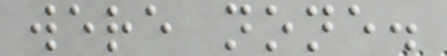were none.
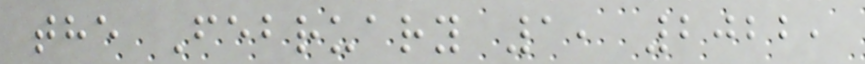the February 1, 2022,
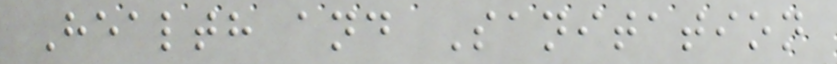Health and Sanitation
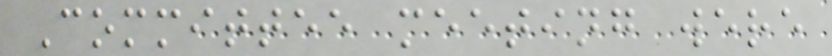Committee meeting were
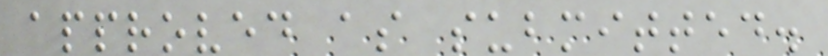approved as submitted.
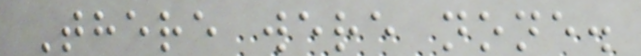There were none.
